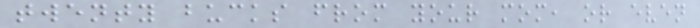twenty bucks from your mom, or even
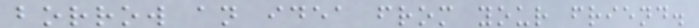borrow an idea from your friend.
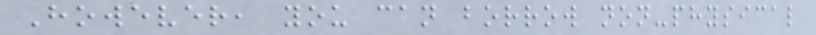However, you can borrow non-physical
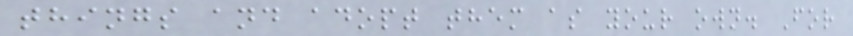things and adopt them as your own. For
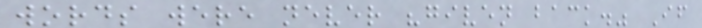words were never "given back." If
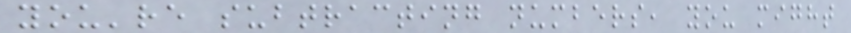you're subtracting numbers, you might
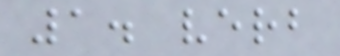1. verb
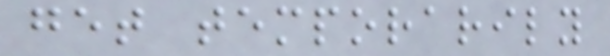get temporarily
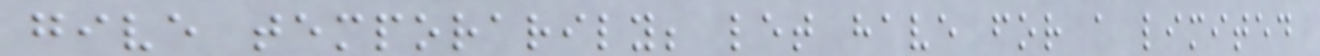give temporarily; let have for a limited
